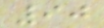90
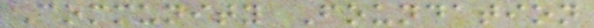Community Foundation
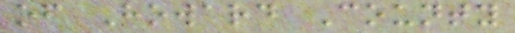of Howard County
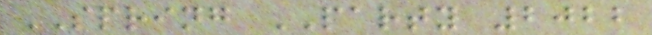SPRING PARTY 2022
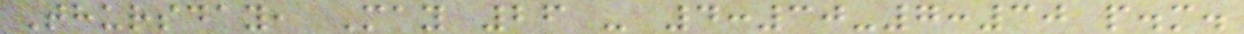Thursday, May 26 - 4:30-7:30 p.m.
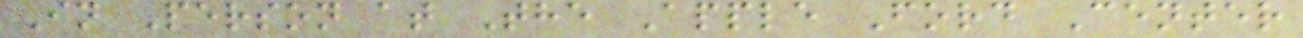In Person at The Apple Ford Center
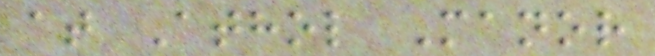at Athol Manor
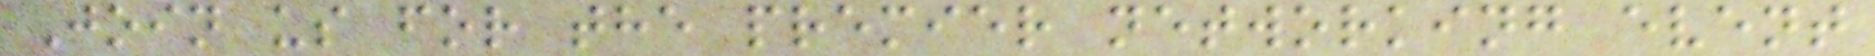Join us for the premier networking event
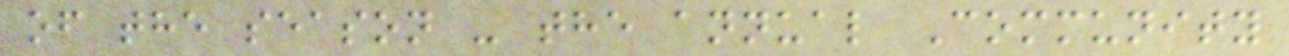of the season - the annual Community
